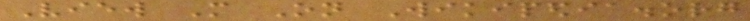View More On Wikipedia.org
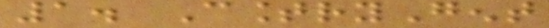1. CountryGent
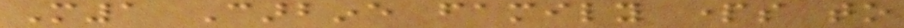M1 Carbine family parts to
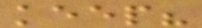keep?
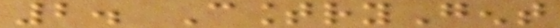2. CountryGent
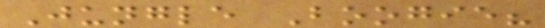Jungle Boogie?
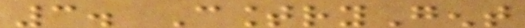3. CountryGent
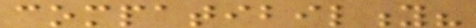compatibility?
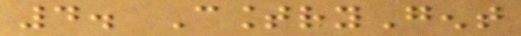4. CountryGent
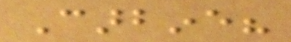Carbine?
